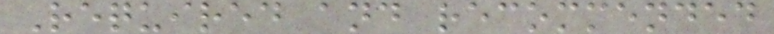Required and recommended
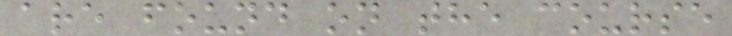are found on the course
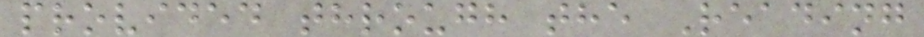provided through the Reading
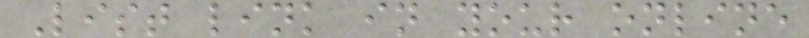List link in your online
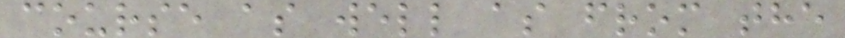course as well as from the
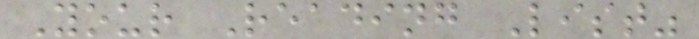Your Reading List"
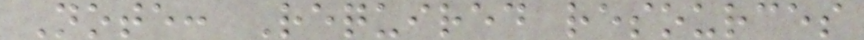Note: Required resources
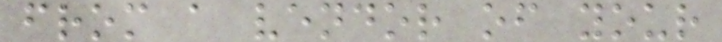from a vendor of your
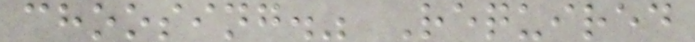choosing." Required
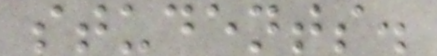students.
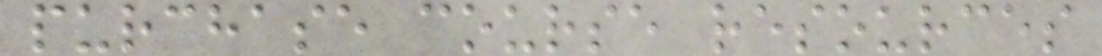purchase course resources
